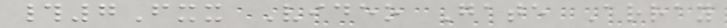#7Fxx Video Gate Array
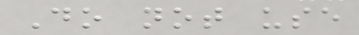Do not use
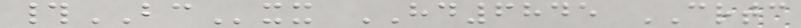#BCxx HD6845 CRTC
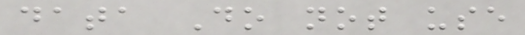data Do not use
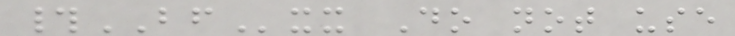#BFxx Do not use
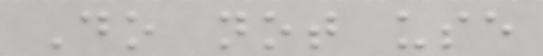Do not use
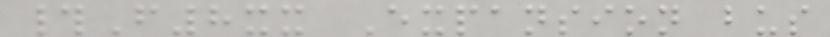#F8xx Expansion bus
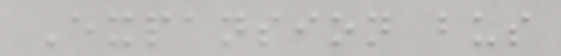Expansion bus
